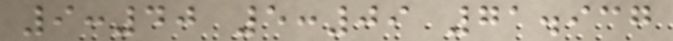9:40 5:09 71.937
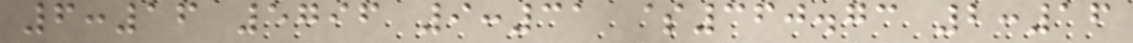6:16 5796 9:31 $360.73 2:16
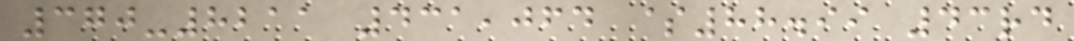370-8211 431,064 $88.99 43rd
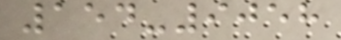154-9058
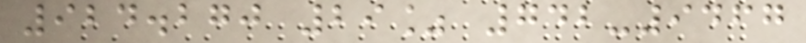924.270 29% 742-9467
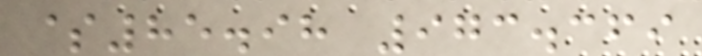$85.98 973.369
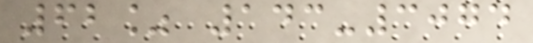62% 143-3074
